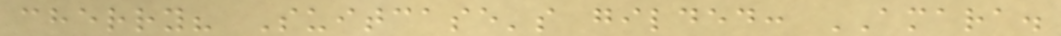cherry? Suitcase's gilded: AMARA.
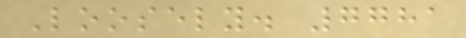Loosely. 7781
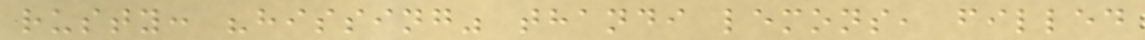rusty: "hissing" thandi lemons, filled
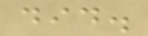did.
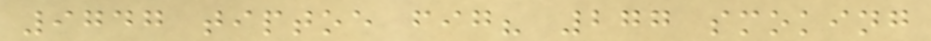9747 tiptoe fig? 277 smoking
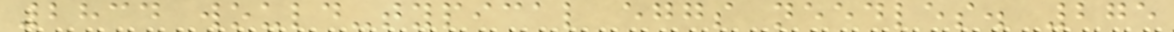2834 would-typical eggs needles. 275
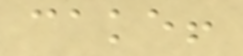cake!
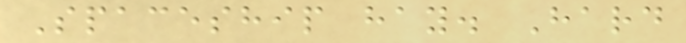Spaceship hay. Hard
